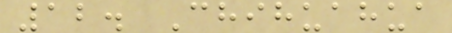12. Chihuahua
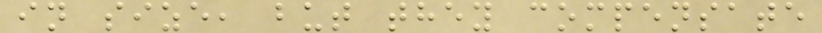in size, but they compensate
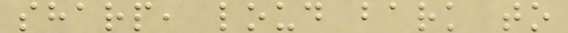sharp, loud bark to
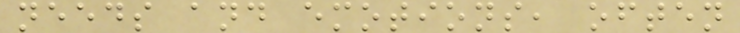needs and emotions, often
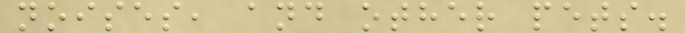noises, and other pets.
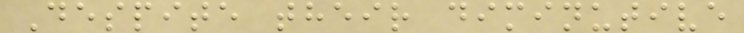Despite their diminutive
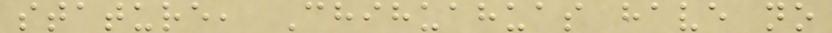stature, Chihuahuas have no
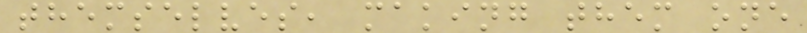themselves, making them one
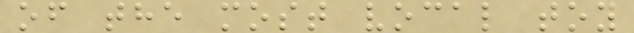of the most vocal toy
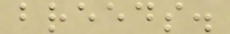breeds.
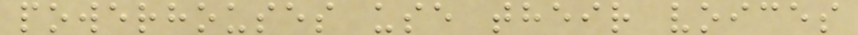powerhouses use their voices
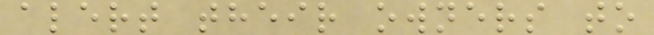alert their owners to
